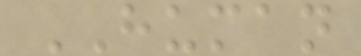HUMAN
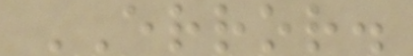ERROR.
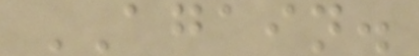AGAIN.
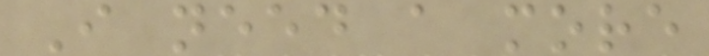I need a more
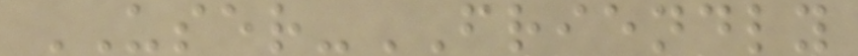USER-FRIENDLY
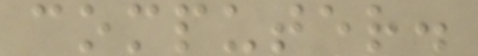computer.
